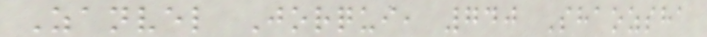Zanvel Jorqui, 740 Shaozsha
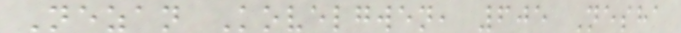Nezan Kovelgwen, 605 Nesha
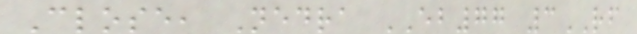Close, Nedra EB77 3RF
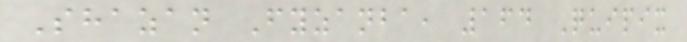Shazan Fyzanba, 164 Quipix
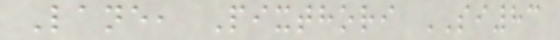Lane, Pixthori SI83
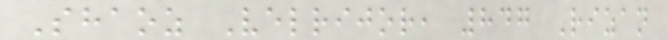Shaoz Velrijor, 847 Rizan
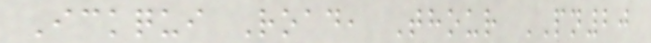Ickqui Road, Thour PN20
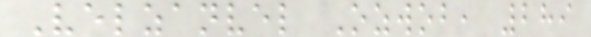Velzanvel Ozwob, 289
